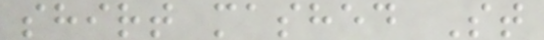shirt mashed St
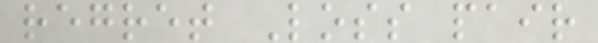regret Loss pair
